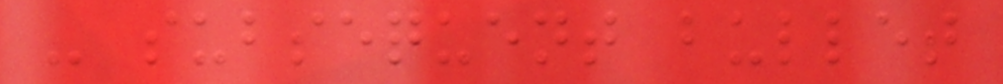- subsequent bullet
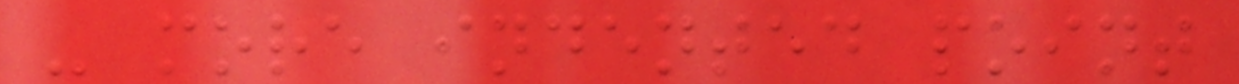- more indented point
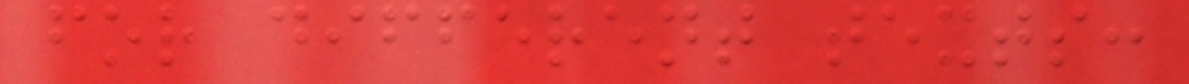for different texts:
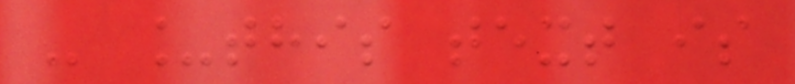- _this text is
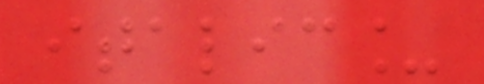italic_
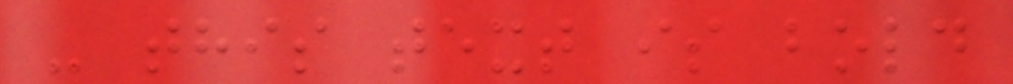- this text is bold
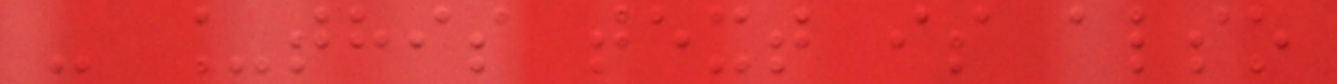- _this text is also
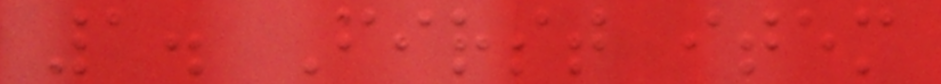1. First item
